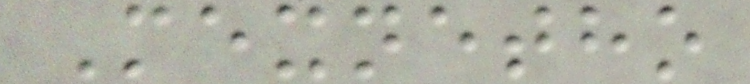Mexnetho
